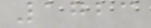1723
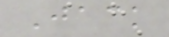Jack
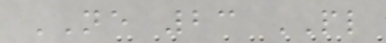NE 23 PL
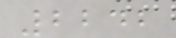2242
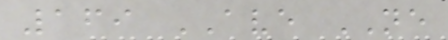169 AVE NE
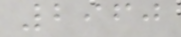2960
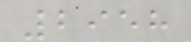2958
